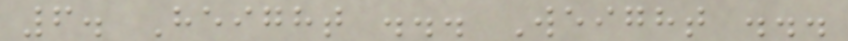6. Height ... Weight ...
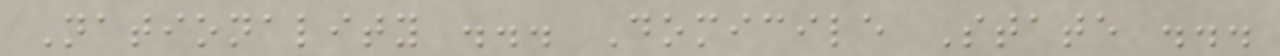Nationality ... Domicile State ...
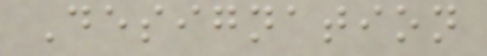Designation
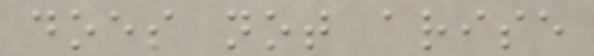does not arise
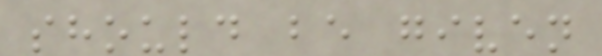should be given
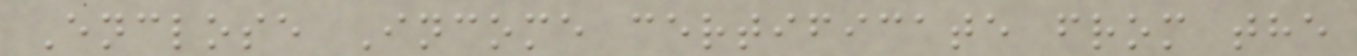Enclose Income certificate from the
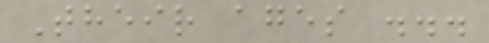Their ages ...
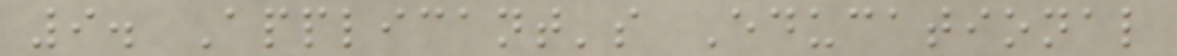9. Applicant's Educational
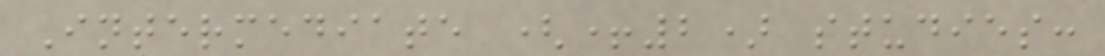Intermediate (+2) studies:
